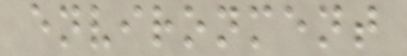environment
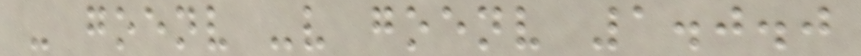- goenv -v goenv 1.0.0
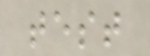test
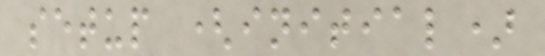setup (initial)
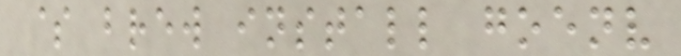$ brew install goenv
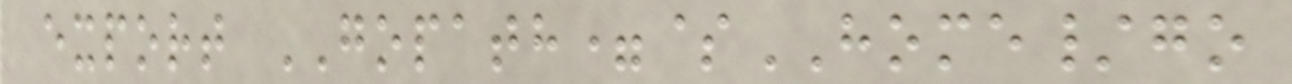export GOPATH=$HOME/go
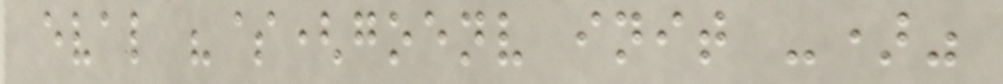eval "$(goenv init -)"
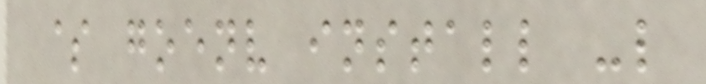$ goenv install -l
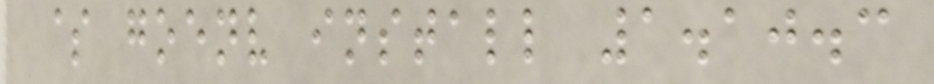$ goenv install 1.10.3
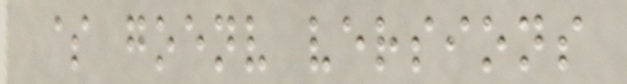$ goenv versions
